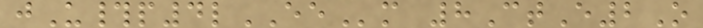jU#p4lEEm 8CtE2O
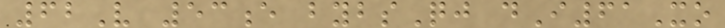62V 53e bybsQj dI61Xo
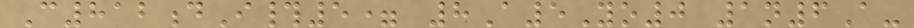C812dI#5= 8A5Yo0 1n6A-
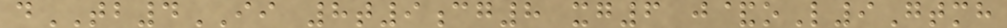dTB4II 8t9cg8 xg6 j&oL9Gtmh
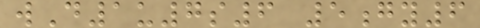wD1u7s6 5gy6
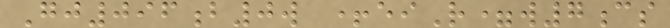Gj096b0w +eiR=w7cs
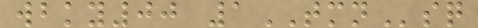wbky00 1TMNsq
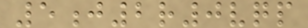5j2r0vqp
